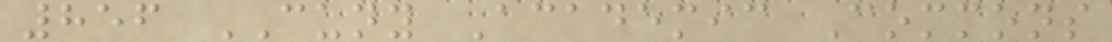856 CUNY Academic Commons
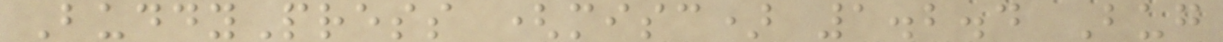BuddyPress (misc) 1.2.4 Bug
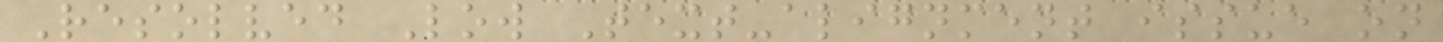Resolved Low Text-alignment issue on
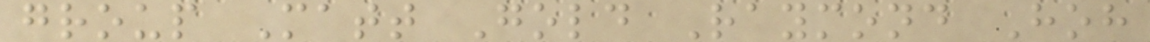group Matt Gold Raymond Hoh
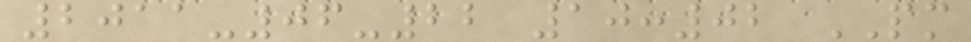2011-06-22 10:02 PM
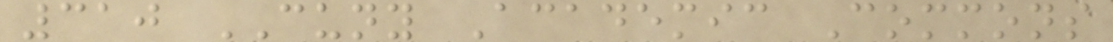310 CUNY Academic Commons
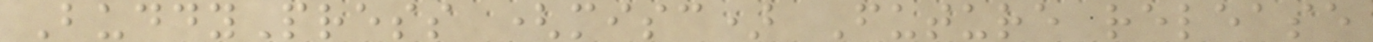BuddyPress (misc) Future release
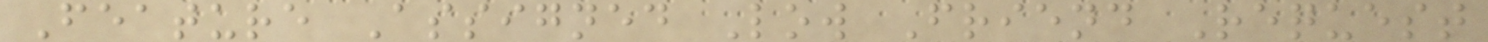Feature Assigned Low Friend Request
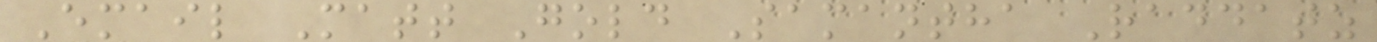Email Matt Gold Samantha Raddatz
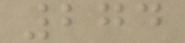274
